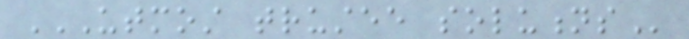UTMOST TRUSTEE SOLUTIONS
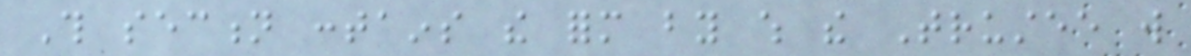This section contains the form by which the Trustee will
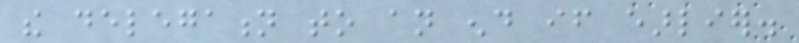the delegation to an end if earlier.
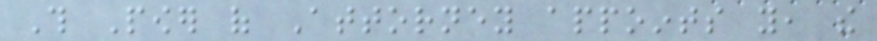This Power of Attorney appoints you, the
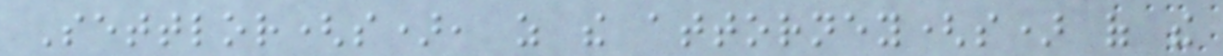Settlor(s), as the attorney(s) of the
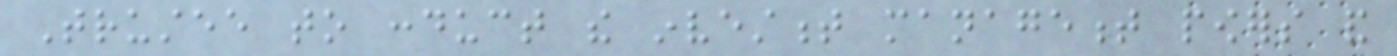Trustee to conduct the investment management powers and
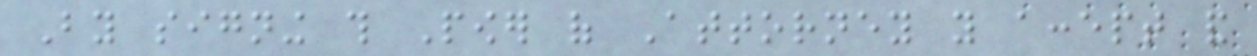By signing this Power of Attorney you accept and
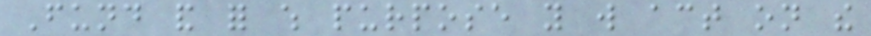Fund and for which purpose you will act on the
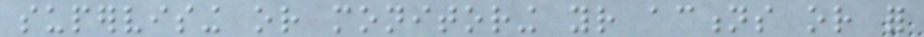supervising or monitoring your actions or for
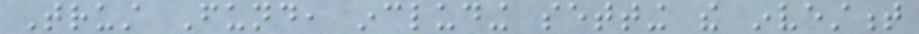Trust Fund, including setting the investment
